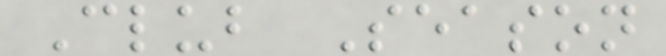Club Season
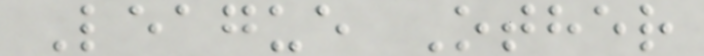League Other
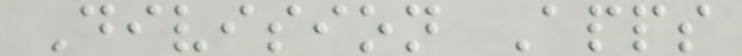Division Apps
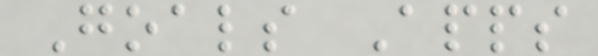Goals Apps
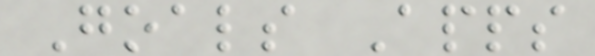Goals Apps
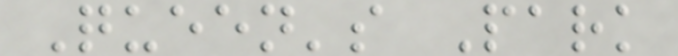Queen's Park
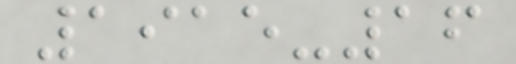1915-16
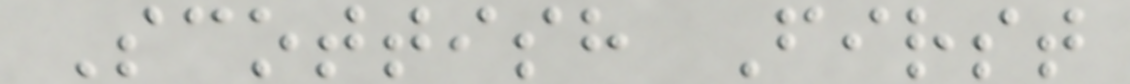Scottish First
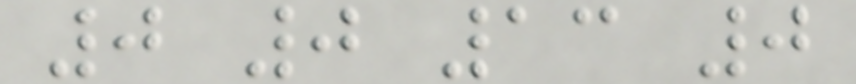0 0 13 0
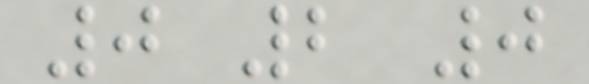0 2 0
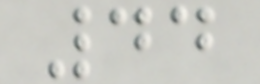44
